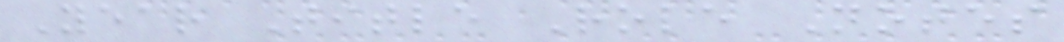Year Title Role Notes
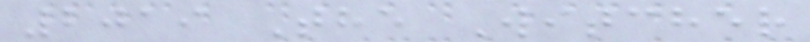2019 The Witcher
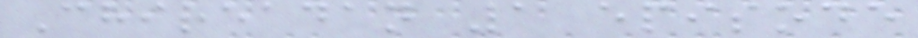Chireadan 1 episode
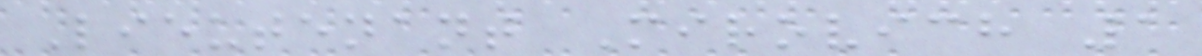Lieutenant Mirovich 1
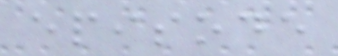episode
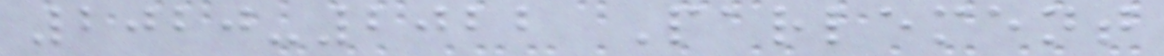2020-2022 Parlement
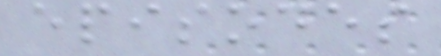episodes
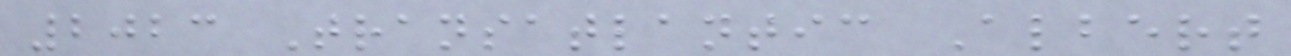2023 Transatlantic Albert
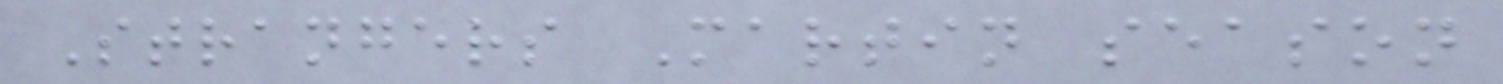Strangers Martin season
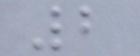2
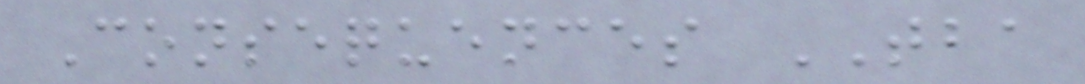Consequences TBA
